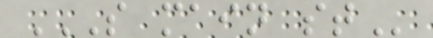S MAIN ST
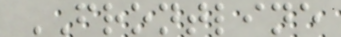FRONTLINE
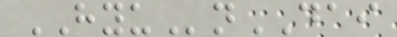HYUnDAI
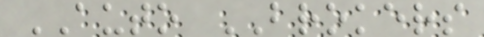AUTO BROKERS
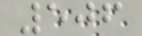506
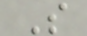S
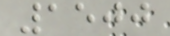1500
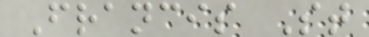Francis St
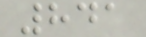841
